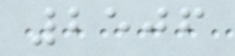2506
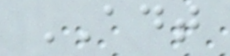ADT
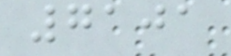7101
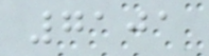7101
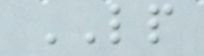LP
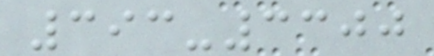393-3300
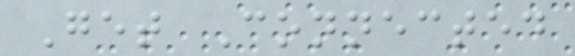Get Connected
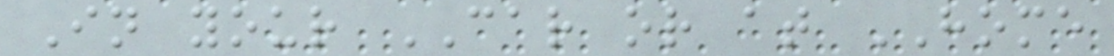In your CAR or at HOME
